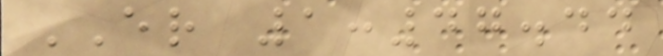ER 1:47.44
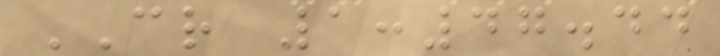CR 1:47.44
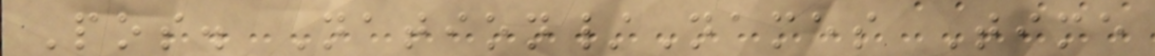Pos. Nation/Names Time
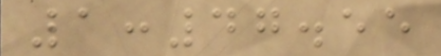1:47.55
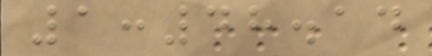1:48.14
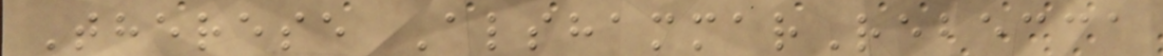Therese AlshammarRebecca
